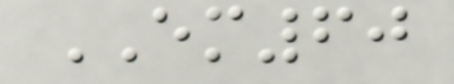EM60
